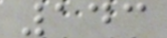143
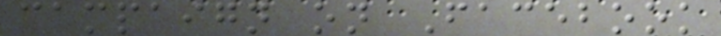campaign on Facebook
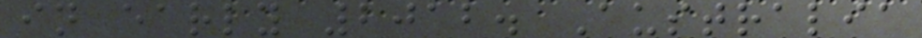in early 2012. Australia
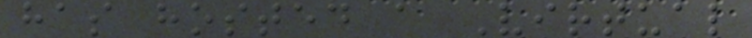has hosted a Virtual
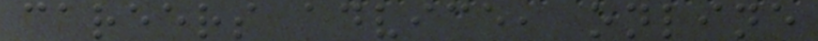careers advice, online
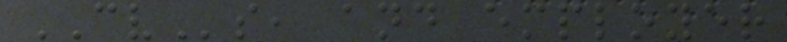CVs, and employer
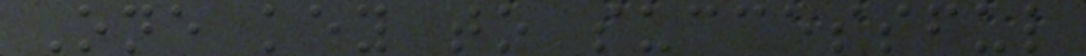One key to successful
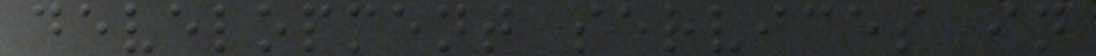development services in
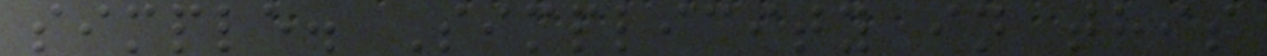simple. Simplicity in this
